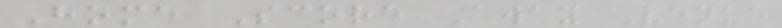Home Score Away Venue
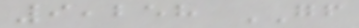9,258 GF
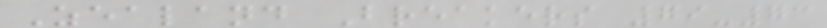Zealand Breakers 79-73
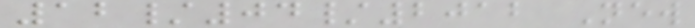12/04/2012 New
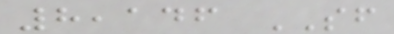8,146 SF
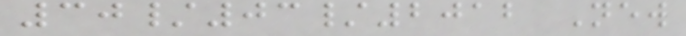30/03/2012 New
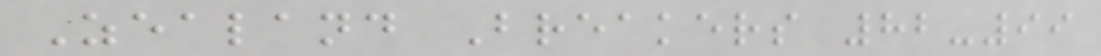Zealand Breakers 82-99
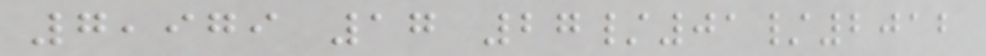7,979 17 27/01/2012
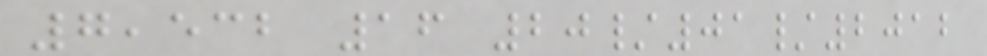7,532 16 20/01/2012
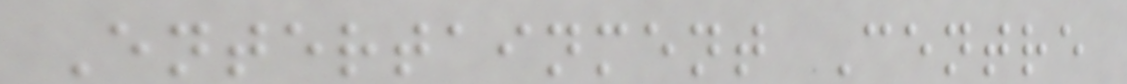Entertainment Centre
